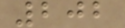202
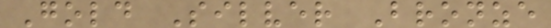Gold Silver Bronze
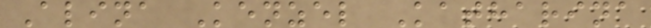Alina Kenzel Katharina
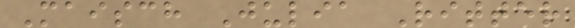Maisch Julia Ritter
